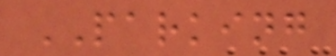PARKING
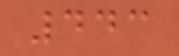443
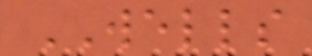WELLS
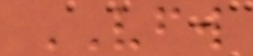VFW
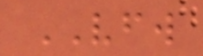VFW
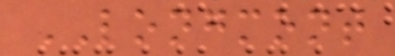LONGMONT
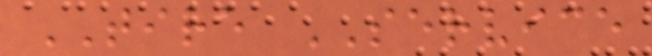TIRE SERVICE
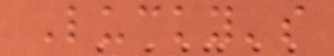Lucky's
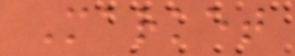Market
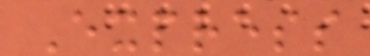Express
